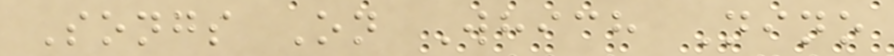Songs On Which Nino
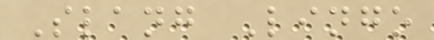Slang Lingo
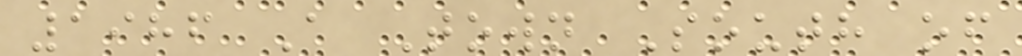1986 A Town South of
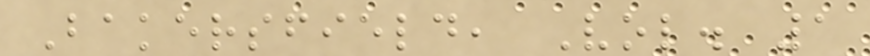Bakersfield, Vol. 1
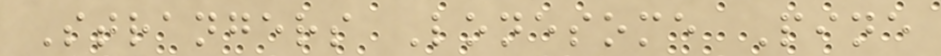Strangers Lonesome Pine
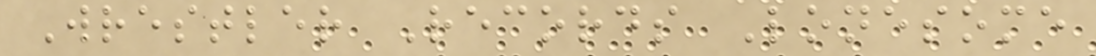Wrestler Records Lonesome
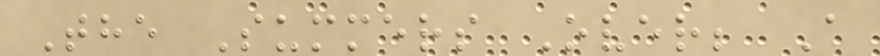The Summers Over; A
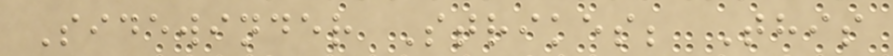Sidewinder Strikes; This
